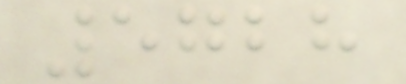5728
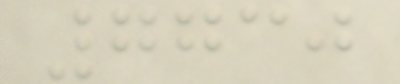7730
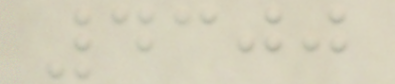4300
